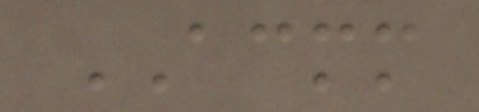ACMM
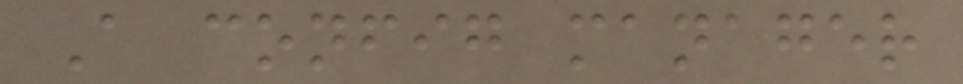A config manager
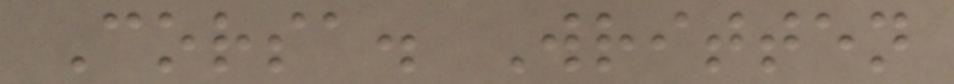Corsa. Written
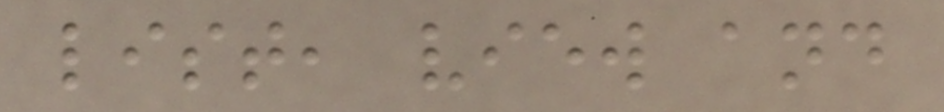list, view and
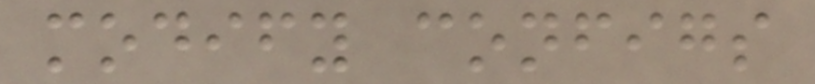modify configs
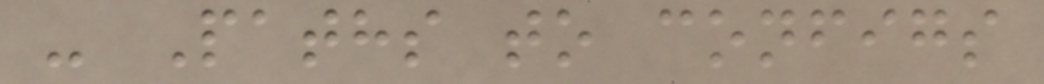- Paths to configs
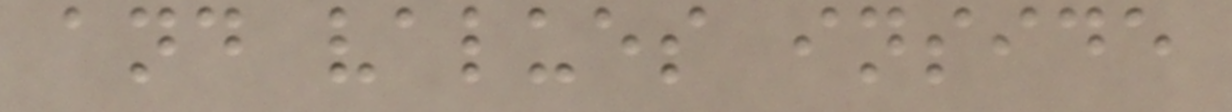and values inside
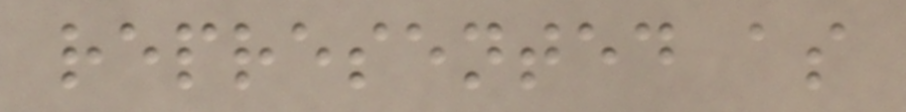represented as
